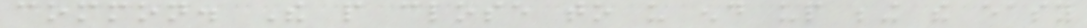common. The people close to us end up being the easy
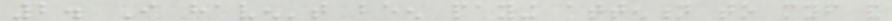2. I haven't been paying attention to myself and
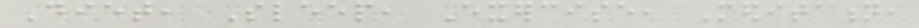Diet, Sleep, Exercise, Meditation,
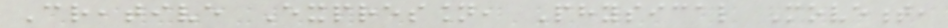Creative Expression, Physical Movement,
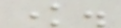know.
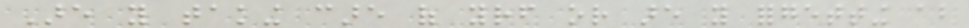Are you taking care of yourself or are you forgetting about
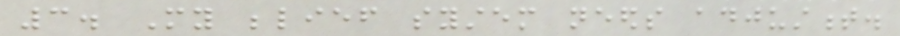3. My belief system needs adjustment.
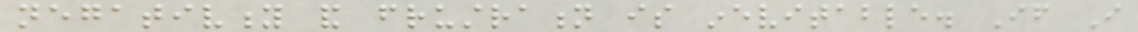negativity and frustration is inevitable. If I
